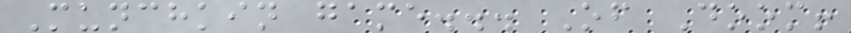Munchkin game... Of Doom!
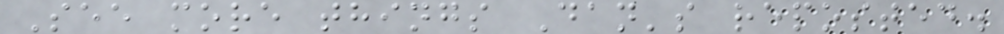See more things Dan's reposted.
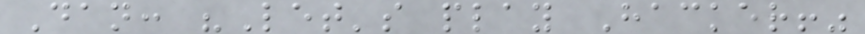Dan: "Let's play Hacker!"
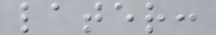later:
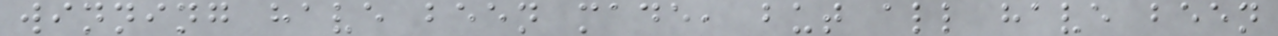winning have been made, but all have been
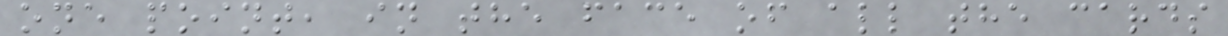one point, in the face of all the cards
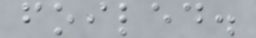foiled.
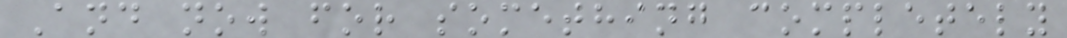And now for something completely
